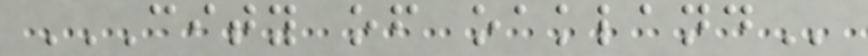CITY OF OAKLAND
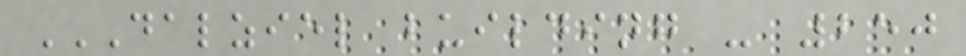DALZIEL BUILDING - 250
